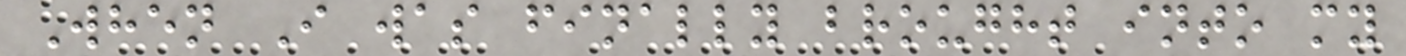When I was finally brought into my
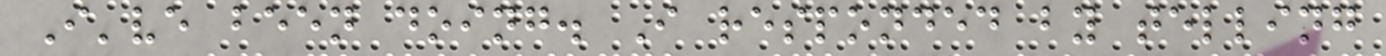I've been doing. I responded by telling
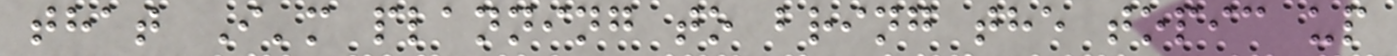that I'm planning to bring the topic up
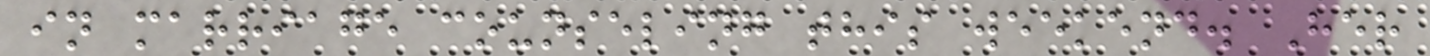in marriage counseling this weekend. Her
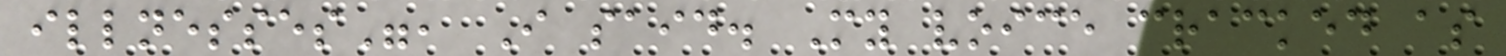illnesses", I said. My voice cracked as
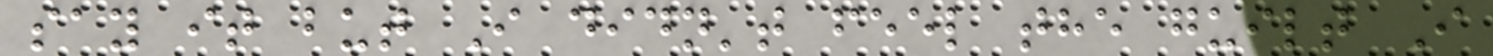say it but I didn't feel the guilt I
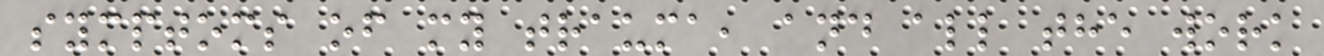symptoms of my trauma, and all the work
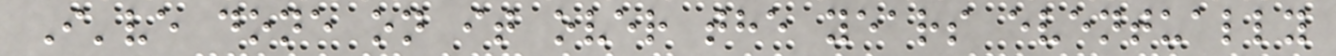I've done on it over the years eventually
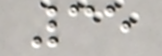35
